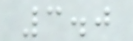3.0
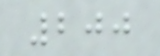200
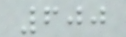600
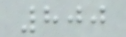800
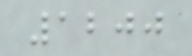1200
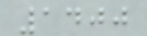1400
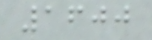1600
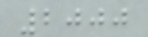2000
